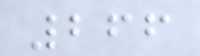266
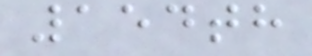154th
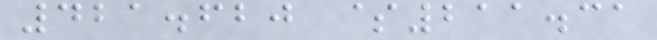421.620 $211.31
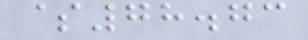$78.73
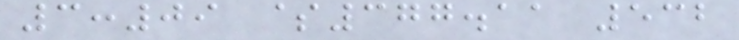3:09 $377.11 532
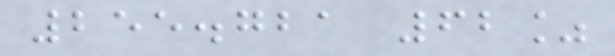255.721 62%
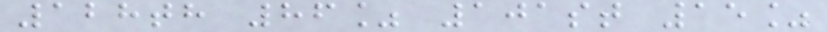128th 86% 101st 15%
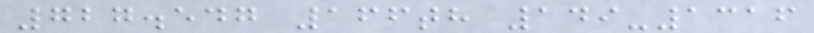727.547 166th 149-1316
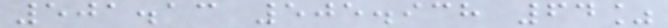501.13 505.938 64%
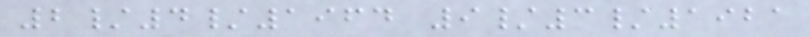2/4/1964 9/3/1921
